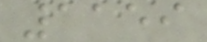1159
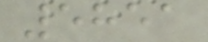5851
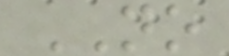NO
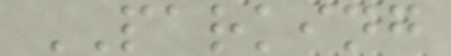PARKING
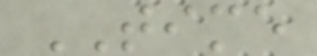TIME
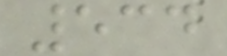534
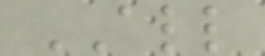ALL
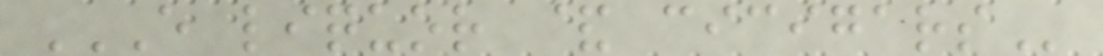E LIQUOR & CICIGARS
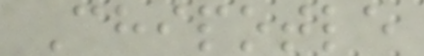Chipotle
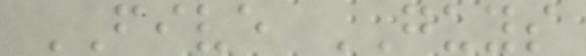FIVE GUYS
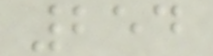254
